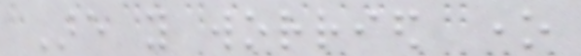Are you worried one
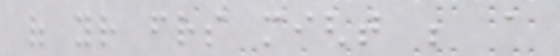of your friends might be a
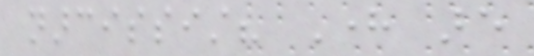narcissist? Here are
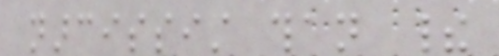narcissist than their
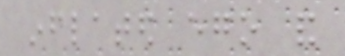inflated ego and
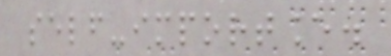self-importance.
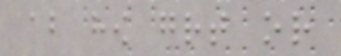about how great or
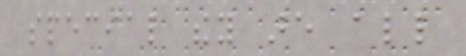special they are all
